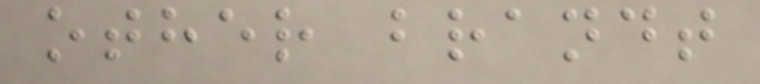other brandt
